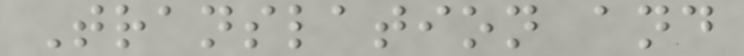Translation and
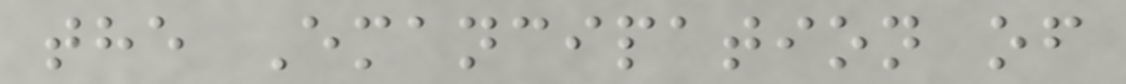the Emancipation of
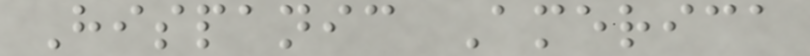Hispanic America
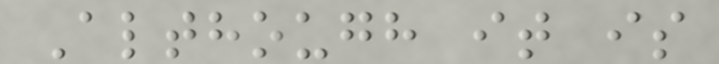Although it is
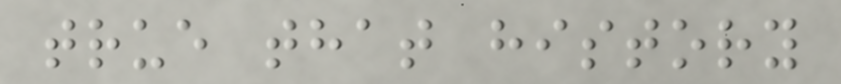true that history
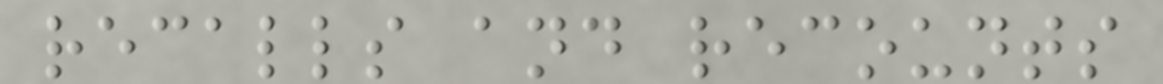recalls and recounts
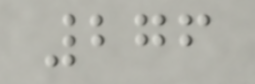276
